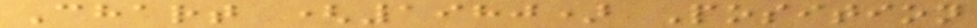Chart (1980) Position
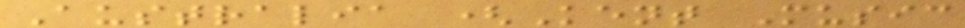Australia (Kent Music
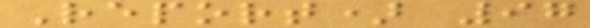Report) 97
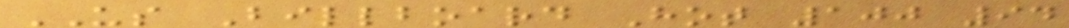US Billboard Hot 100 94
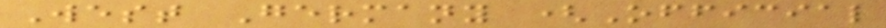West Germany (Official
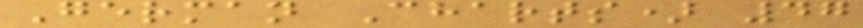German Charts) 47
